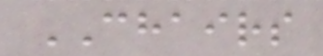CHAIRS
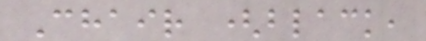Chair (black,
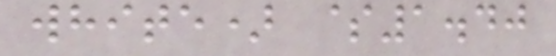white) $1.40
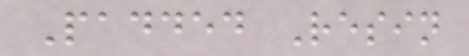Padded Resin
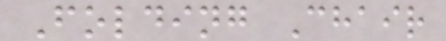Folding Chair
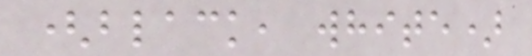(black, white)
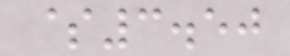$3.50
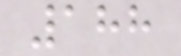188
